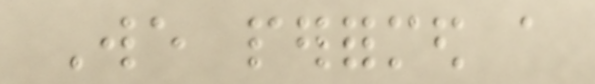We performed a
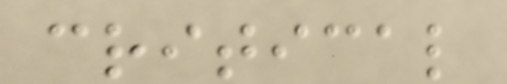critical
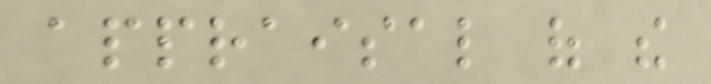appraisal of the
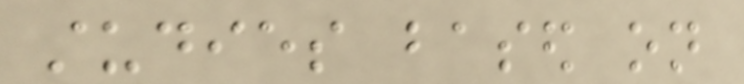studies based on
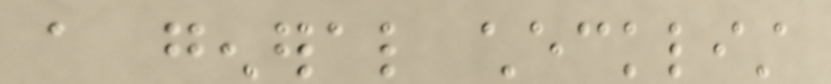a general checklist
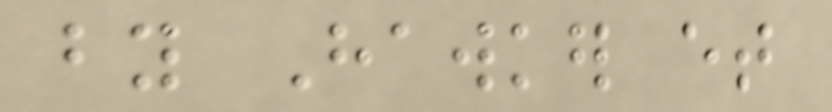by Hawker et
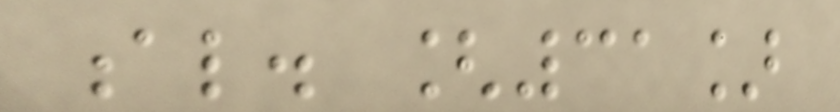al. [31]
